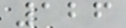126
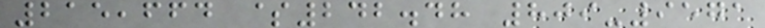215,664 $242.48 809-9571
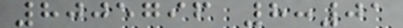8005796 8:01
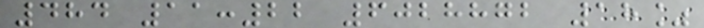484 11:22 6028872 18%
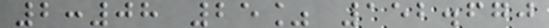2:08 25% 152.670
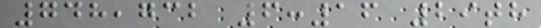748,732 6:16 29th
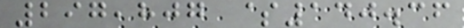297,807 $140.36
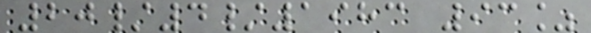20/4/1983 93%
